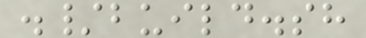./build.sh
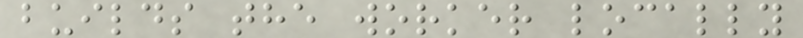builds the worker locally
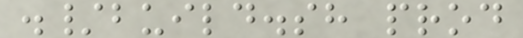./build.sh prod
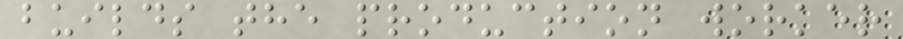builds the production worker
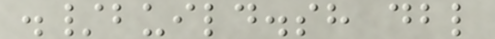./build.sh dbl
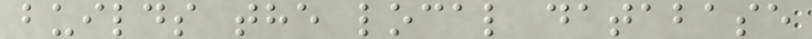builds the local database
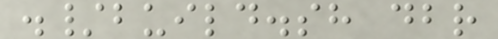./build.sh dbr
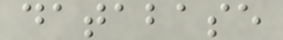database
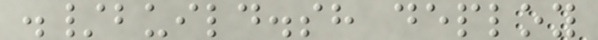./build.sh deploy
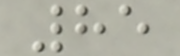85
